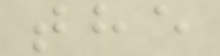the
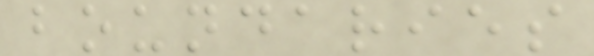boundaries
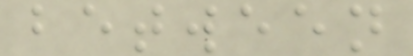between
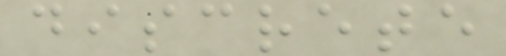discrete
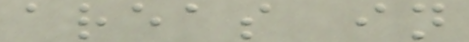areas in
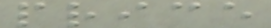price
